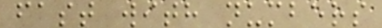fast with numbers
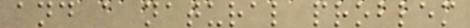and a natural problem
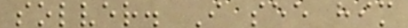solver. I see him
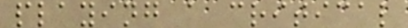playing a critical
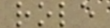role
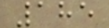185
